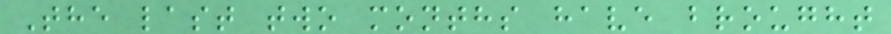The last two months have brought
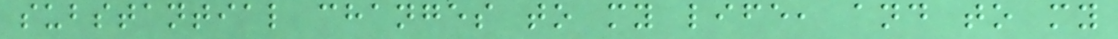substantial changes to my life, and to my
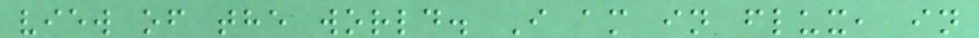view of the world. I am in flux, in
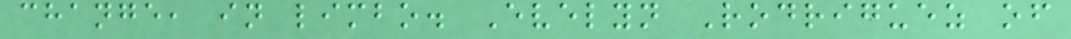change, in limbo. Evelyn Rodriguez of
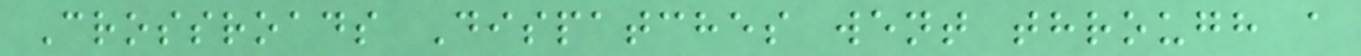Crossroads Dispatches went through a
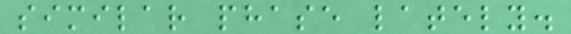similar phase lately.
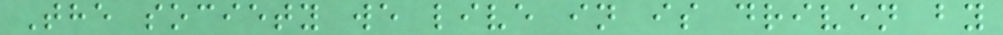The society we live in is driven by
